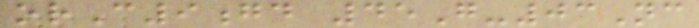orC9gd 45G-03Nc
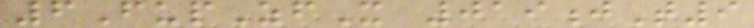6FupZfX 019jT9
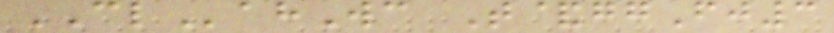CLahWc T&ggFj3
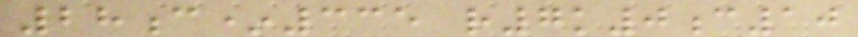28c*335 r7k0c10
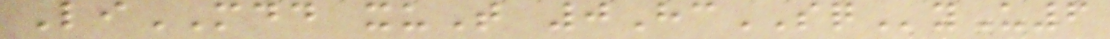LiMDD xuT 0HcSQyU6
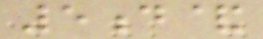5d&
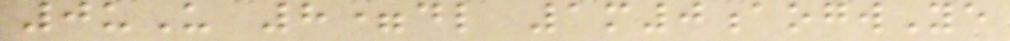0uU 8=dl 1m0aogwYe
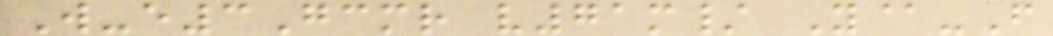W-e3Gcmr v71m/ Y@-F
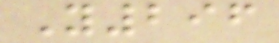Y296
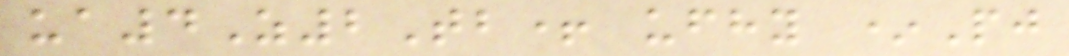ua4Z2Tb+ ufhy *Pj
